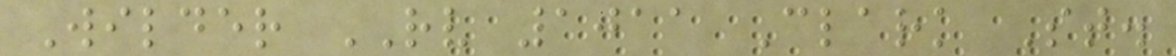Wilder RV 1011 Clark St.
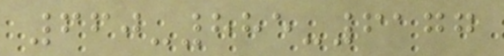660-885-6177
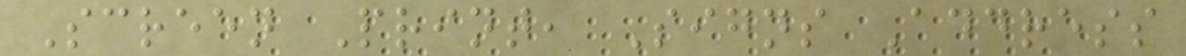Screen Print, Signs Address
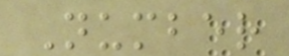Number
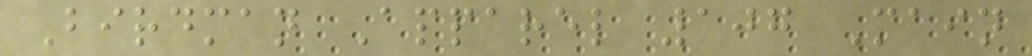Birdman Apparel 107 Main
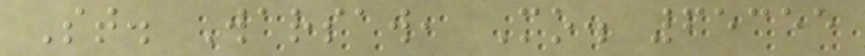St. Warsaw, Mo. 65355
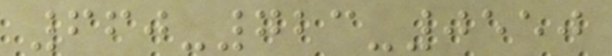660-723-0550
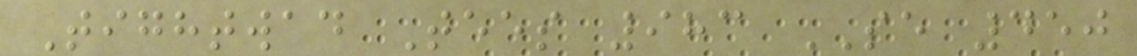Tightwad Tees 983 SE 450
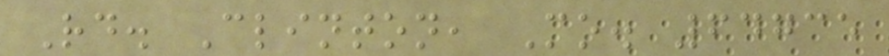Rd. Clinton, Mo. 64735
